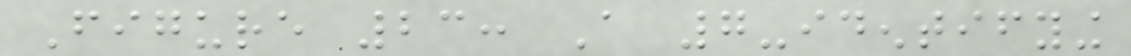Figure 23: A 7-identifying
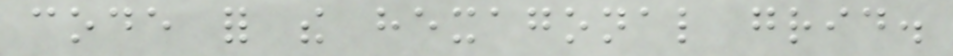code for the hexagonal grid.
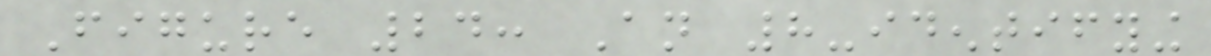Figure 24: An 8-identifying
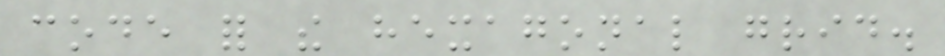code for the hexagonal grid.
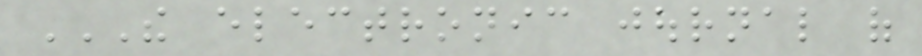THE ELECTRONIC JOURNAL OF
